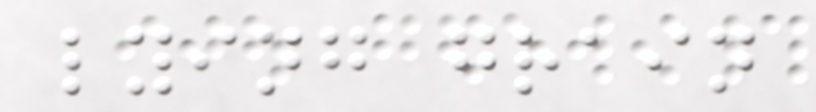lying grain
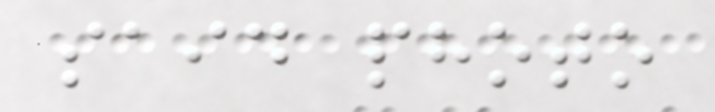said photo
